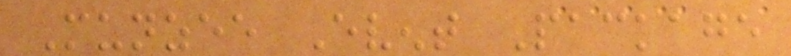Munzee Event Package
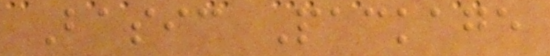Basic Package
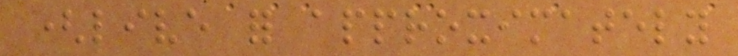(live for approximately
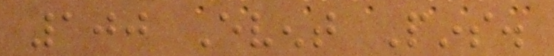100 Event Pins.
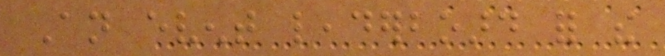An event leaderboard for the
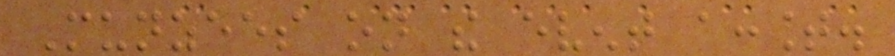Munzees on the event account.
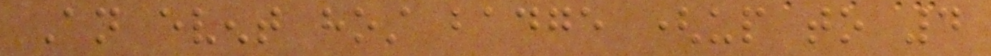An event host badge (up to 4
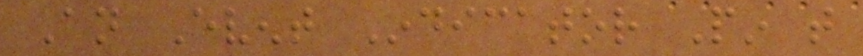An Event Indicator Pin that
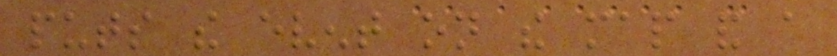puts the event on the map and a
